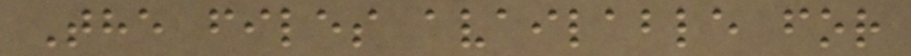The files available for
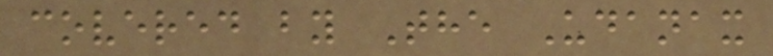covered by The Udanax
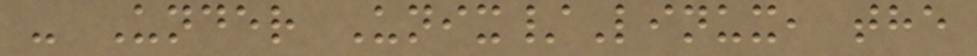- Under Unix/Linux, the
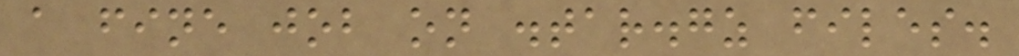a fine job on .tar.gz files.
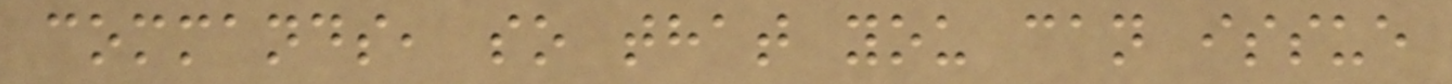commands, so that you can issue
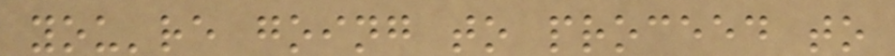you're going to proceed to
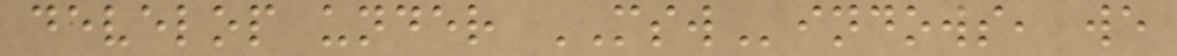develop under MSWindows, we
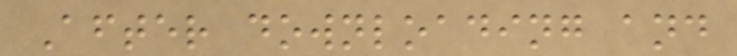After downloading and
